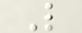L
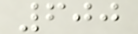600
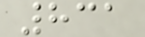831
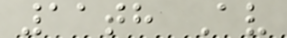11th Av
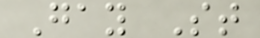Gay St
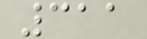311
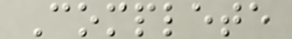Complete
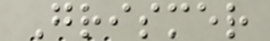Grismer
